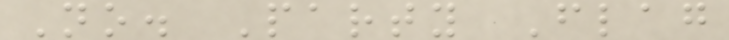No. Party Flag
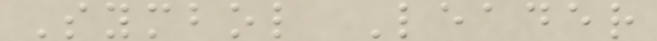Symbol Leader
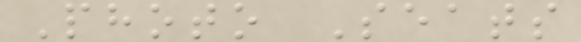Photo Seats
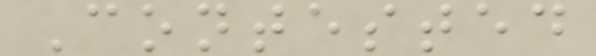Contested
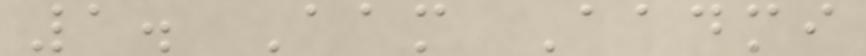1. Aam Aadmi
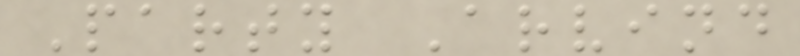Party Arvind
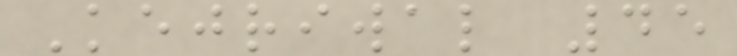Kejriwal 45
